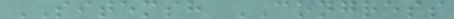SITEMSH CONGRESS
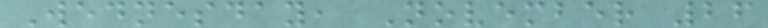Wednesday, November 26
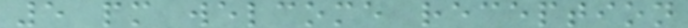5 pm welcome reception
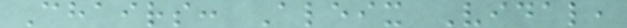Chairs: Aleix Vidal,
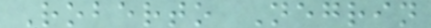Roberto Negrin
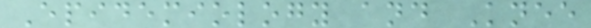Epidemiology and Knee
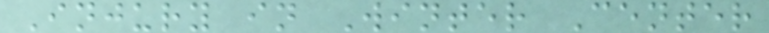Injury in Winter Center
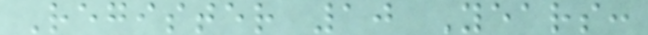Register 10 Years:
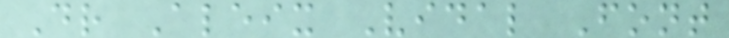Dr Aleix Vidal Font
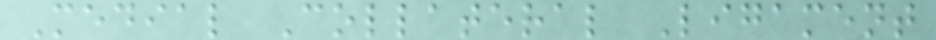Medial Collateral Ligament
